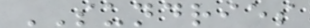SUNDRIES
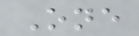One
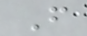F
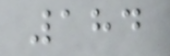184
